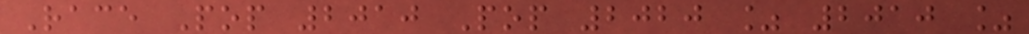Race Pop 2010 Pop 2020 % 2010 %
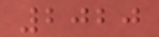2020
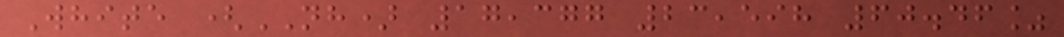White (NH) 17,377 23,598 60.46%
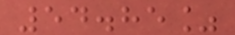54.85%
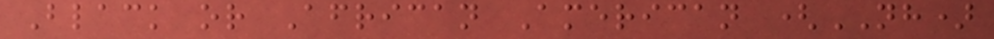Black or African American (NH)
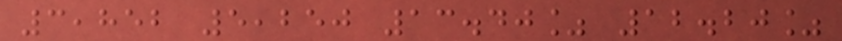3,852 5,250 13.40% 12.20%
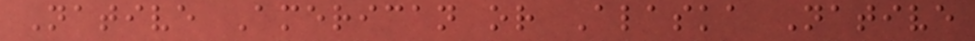Native American or Alaska Native
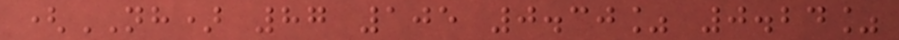(NH) 87 105 0.30% 0.24%
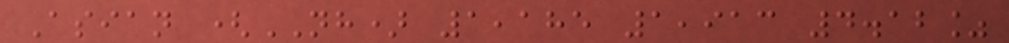Asian (NH) 1,185 1,913 4.12%
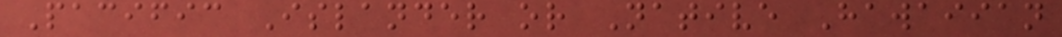Pacific Islander or Native Hawaiian
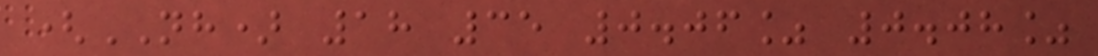(NH) 18 35 0.06% 0.08%
